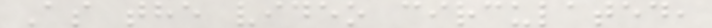As the video circulated,
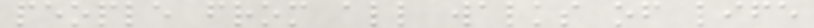people from all walks of life
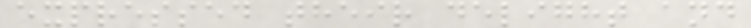expressed their delight and
